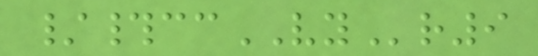/#ccVYr9
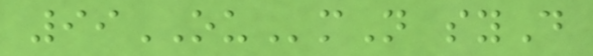99OUmN syD
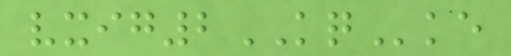vxig2KQke
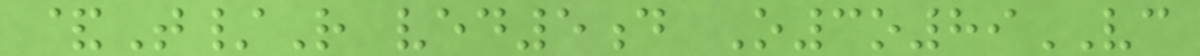&T/R ved5d O3o89VC
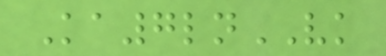Ka7lnVK
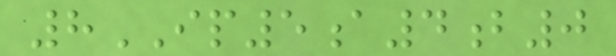8IP5a4b0
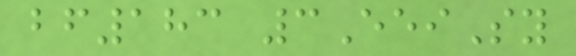bf183 3EeiSy
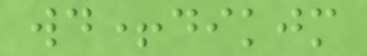wd+dikjm
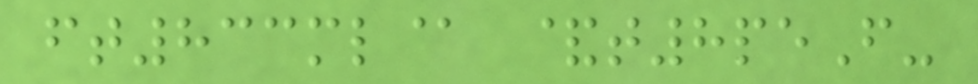ft833ml@ &t8peF-
